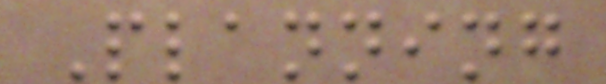Planning
